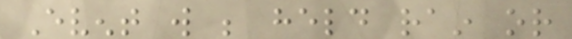Event will be held rain or
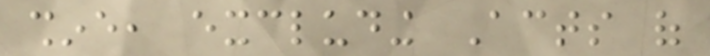shine, excluding Acts of
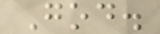God.
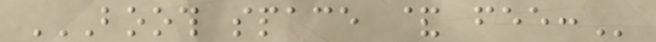BOOTH SPACE & FEE:
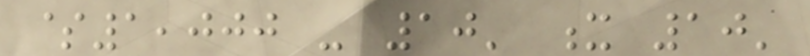$1,000 - 10' x 10'
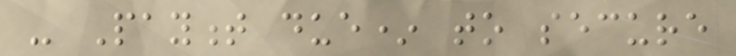- Payment due* to secure
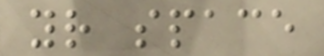your space
